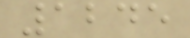1245
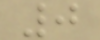0
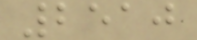2510
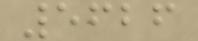5626
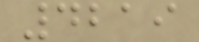4219
